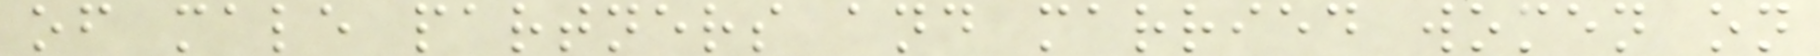of male partners and married women on
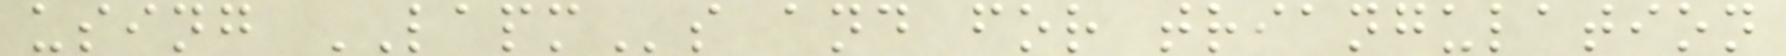using LAPMs and for triangulation
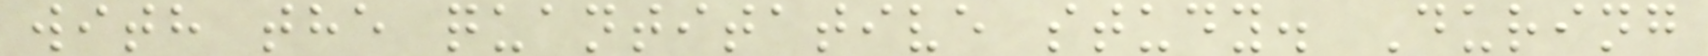with the quantitative study. During
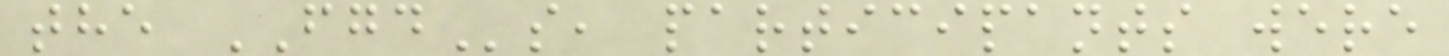the FGDs, participants were
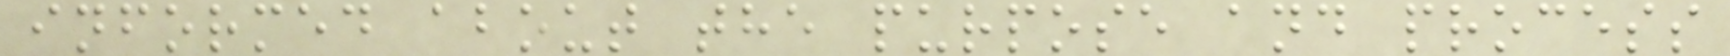informed about the purpose and process
